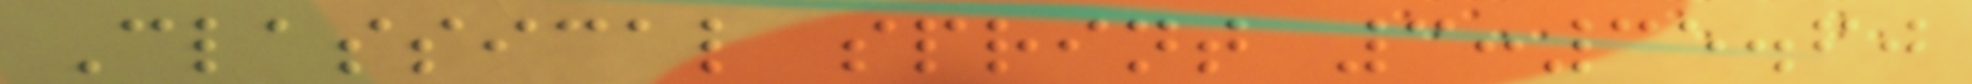Classical sprint 3:35.60
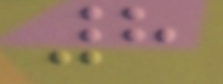8
